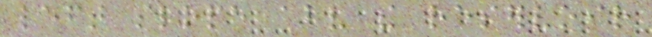left slope above the reservoir
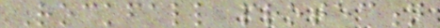Rockfall protection
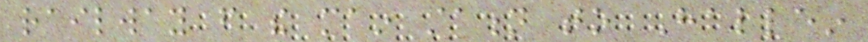railway from the main station to Hallein
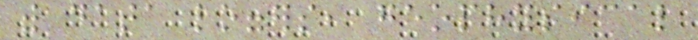with data loggers, geophysical
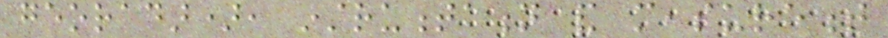georadar), instrumentation and measurement
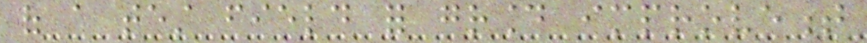of a test field for ground improvement
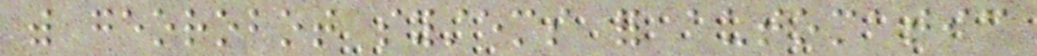with georobot systems for automatic
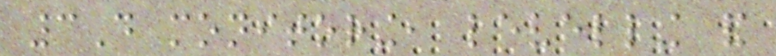3D monitoring, levelling and
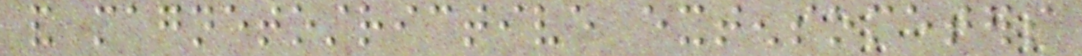and magnetostrictive extensometers
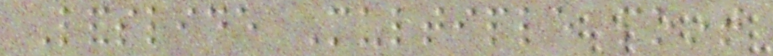Landslide Multiple point
